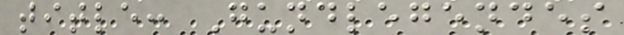title: Gundlegendes
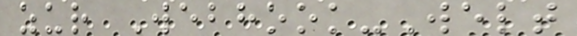zur Webhook-Welt
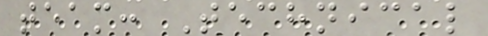team: Technical
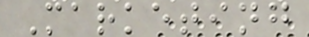Marketing
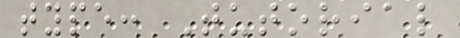type: Tutorial
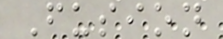Fusion
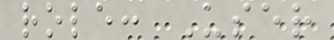role: User
